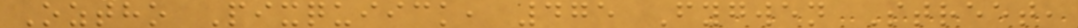Oztho Pixquiick, 475 Fygwen Street,
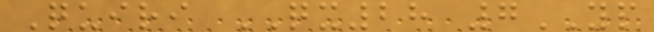Quiri QX28 7YP
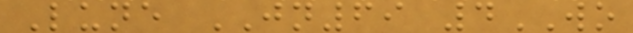Lune JN69 4WO
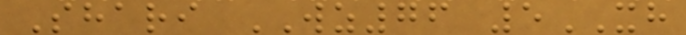Shari WZ76 5XH
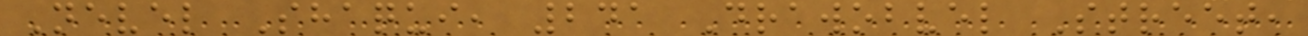Nevel Shaqui, 241 Drawobvel Street,
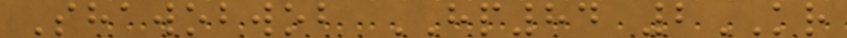Shawobwob HP84 2KR
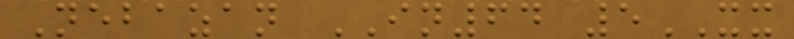Nebazan IN64 5XX
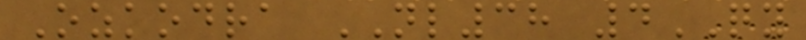Ozkodra NL38 4QY
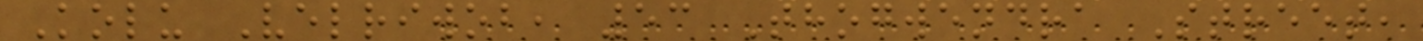Kolu Velriwob, 53 Thogwendra Street,
